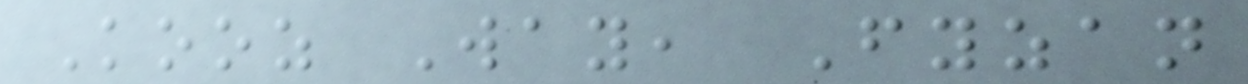Kooz Way, Fyzan
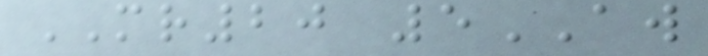MR20 5AW
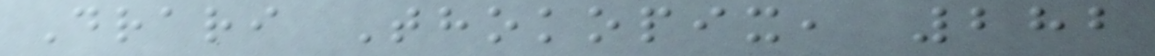Drari Thokopix, 282
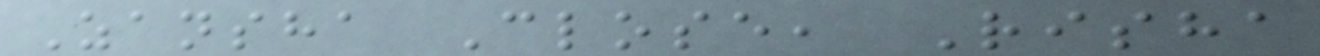Zansha Close, Risha
